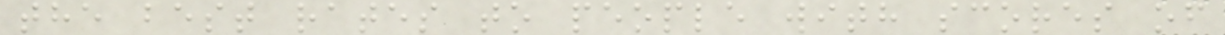the best rates to people with scores of
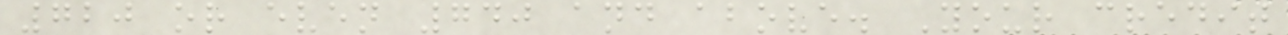720 or even 740 and above. Your credit
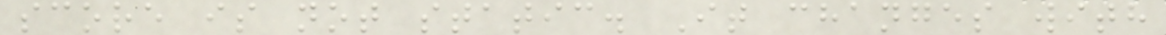score is not static. It changes with
